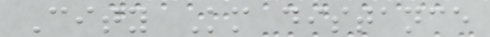City Km distance
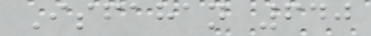Isfahan 640
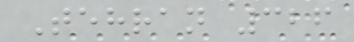Tehran 326
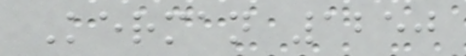Kerman 1250
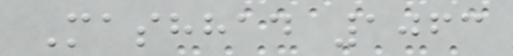Mashhad 1063
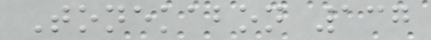Tonekabon 137
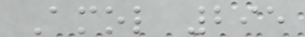Amol 295
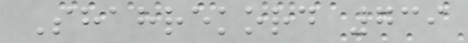Shahrekord 739
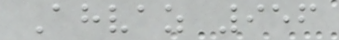Ahvaz 956
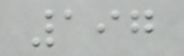197
